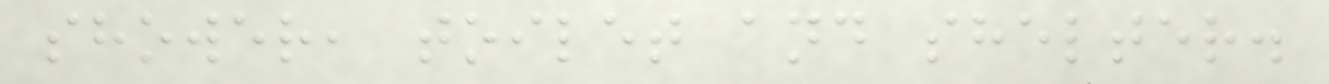shower, toilet and shelter.
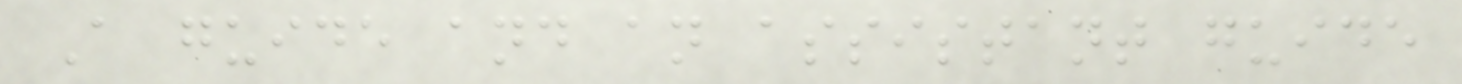A guide and an assistant guide
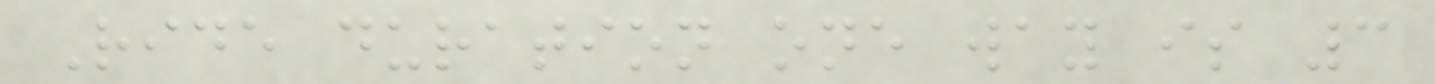Ride duration one way is 3
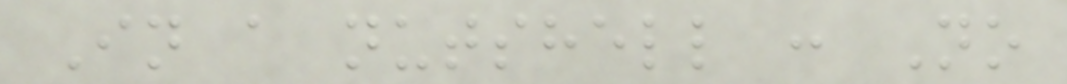In a nutshell : No
